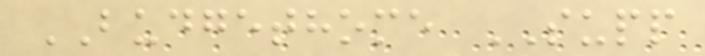BUDGETHOME SUPP
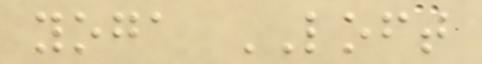yoga LOFT
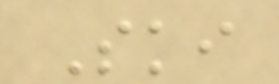Ski
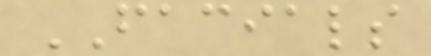FACIALS
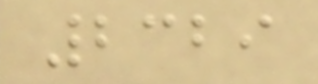2329
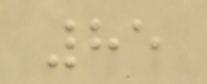85
